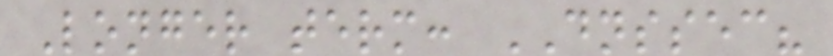Longer term: DNSSEC?
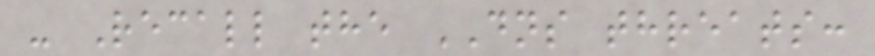- Recall the DNS threats:
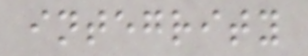integrity
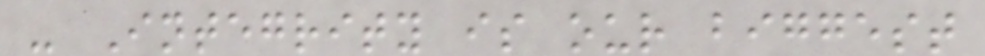- Integrity is our biggest
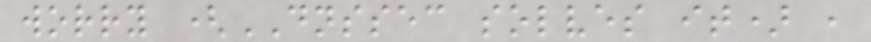worry (DNSSEC solves it) ,
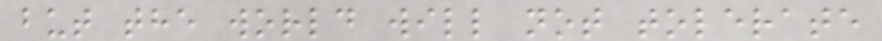but the world will not tolerate
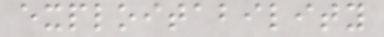exploitability
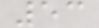53
